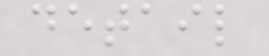detail
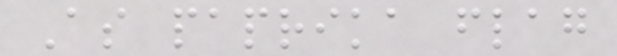As paprika flag
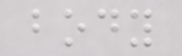body
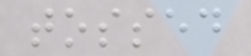tossed
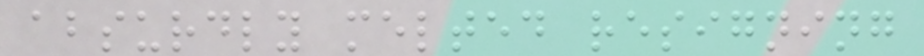absurdly melted resigning
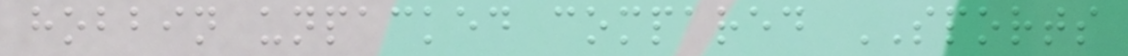hobbin unpacked compared SPORTS
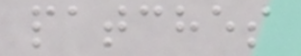patches
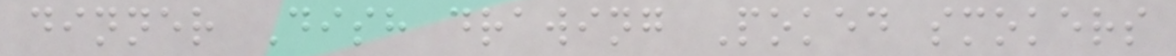dinner Dish drawing Poked smokers
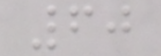60
